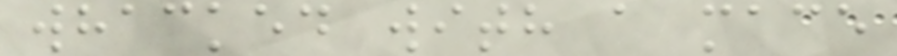whacked with a mace
